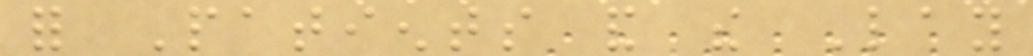for Patients and the Lay
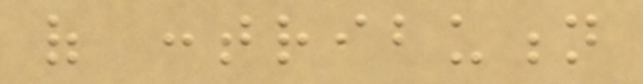of contribution
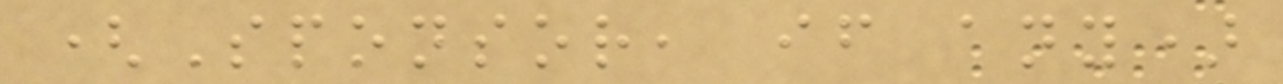(Sponsor, if any)
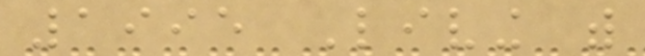1995 Living with
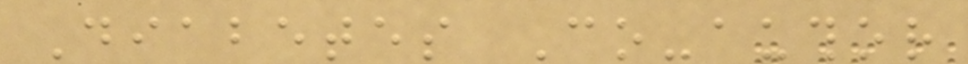Diabetes Co-author
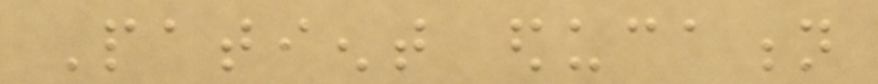Patient education
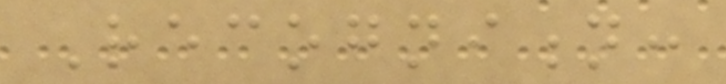Recognition:
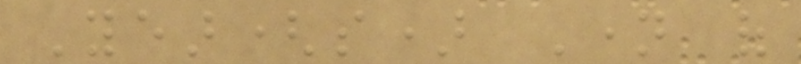Year(s) Name of
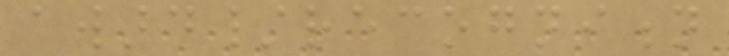award/recognition
